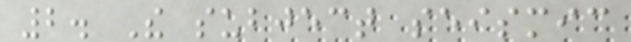2. The subject seismic
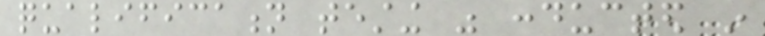qualification testing was conducted in
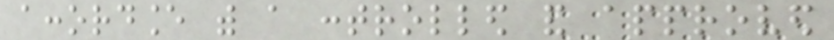accordance with a controlled and approved
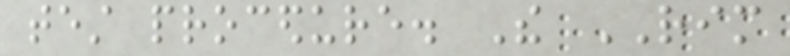test procedure. The RIM
